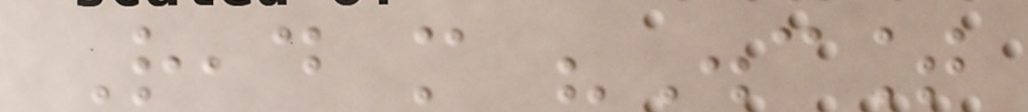Read more "Discount
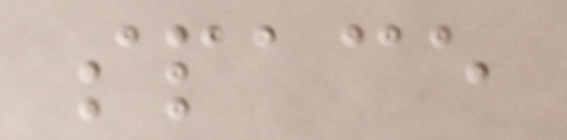space
